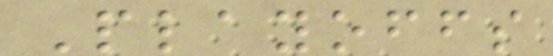Playoffs
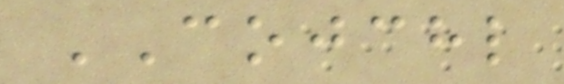COJCHL
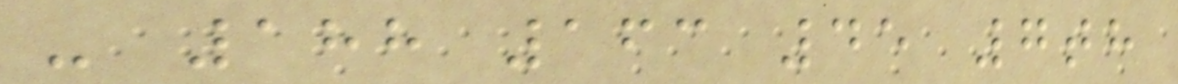- 188 163 45 7th
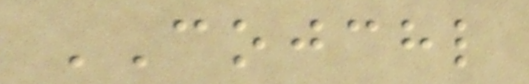COJCHL
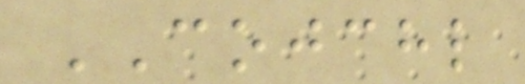COJCHL
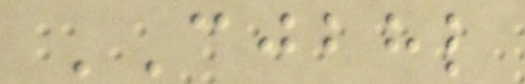CJBHL
